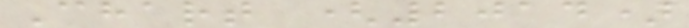Chart (2014)
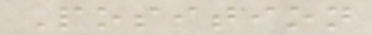Position
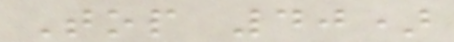Top 40)
